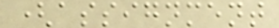(assignment
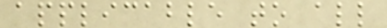applicable to all
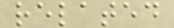related
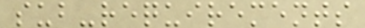sub-requirements
